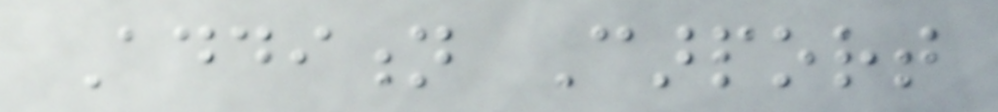Addition Carport
